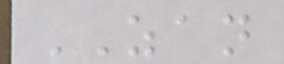ZAN
